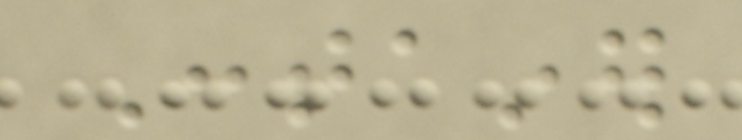Container
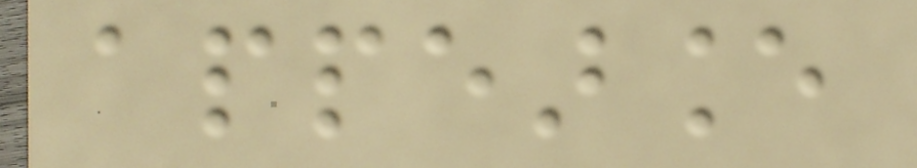appearance
